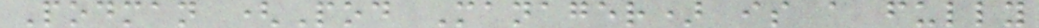Podman (Pod Manager) is a fully
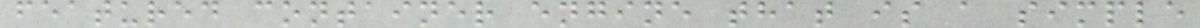featured container engine that is a simple
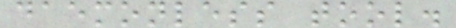daemonless tool.
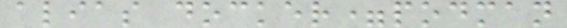alias docker=podman
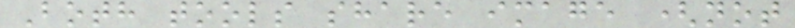Both tools share image (not
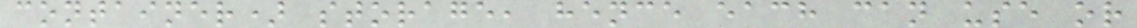container) storage, hence each can use or
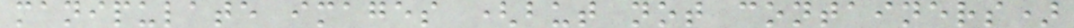manipulate images (but not containers)
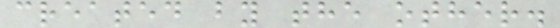created by the other.
